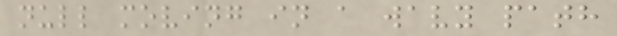null moving in a wavy path
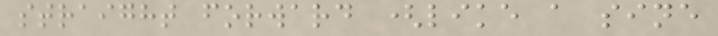straight forward (like a sine
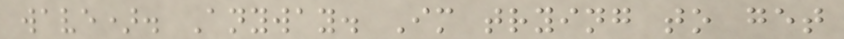wave). Anyway. Im trying to get
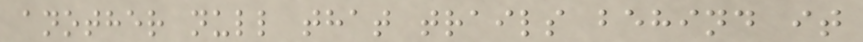another null that trails behind it
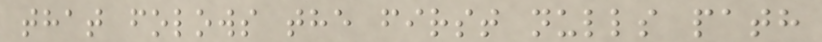that folows the first nulls path
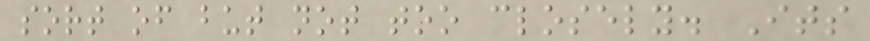sort of but not too closely. Its
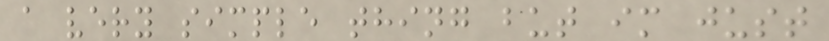a very simple thing but im just
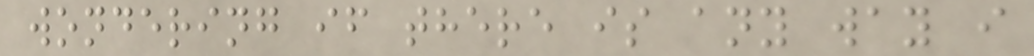wondering if there is any way i
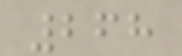268
